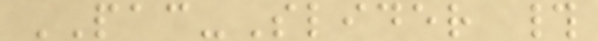PAC-Slider #
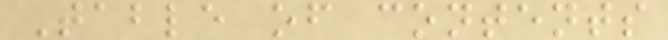Table of contents
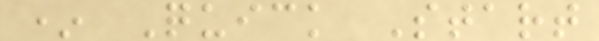* Quick Start
